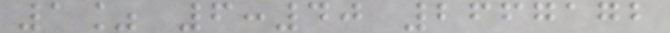1% 6:40 2667172
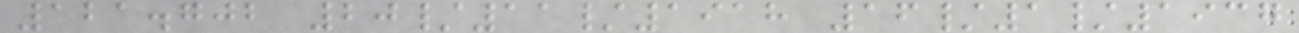121.702 20/11/1918 16/1/1937
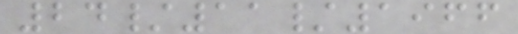24/11/1966
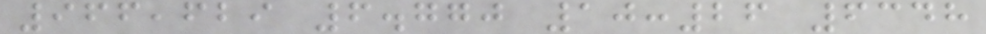966,629 6.770 10:26 6348
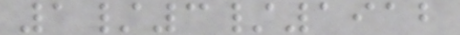1/3/1912
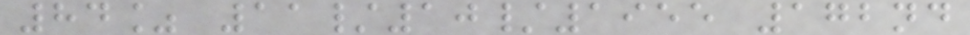84% 11/10/1955 172nd
